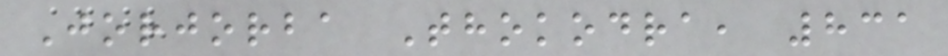Jorjorba Thokodra, 831
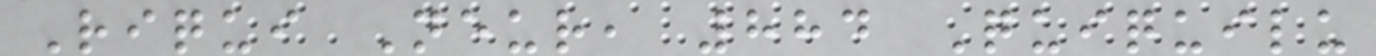Riqui Neur, 884 Quiquilu
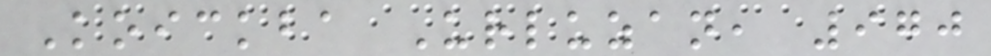Koickba Urluzan, 970
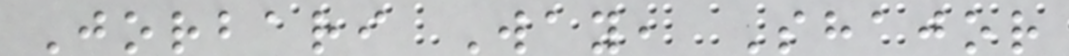Jorbari Way, Shajor
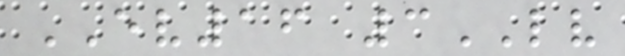EV16 3LV
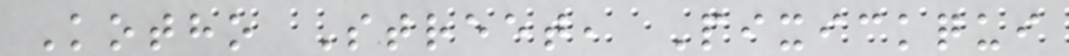Kotho Street, Pixickqui
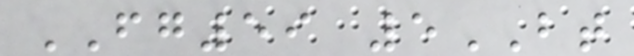FG59 5BT
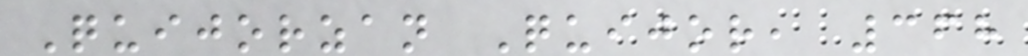Quijorzan Quijor, 368
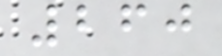260
